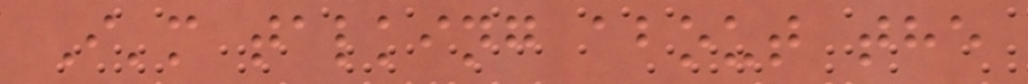I'm talking about the
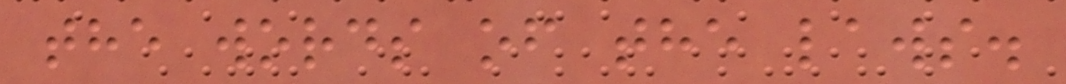the words of the laws.
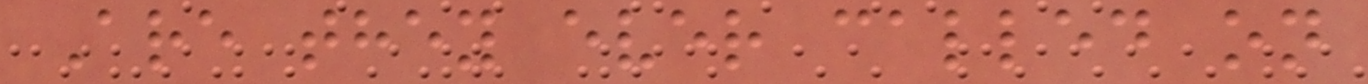Are they ever called on
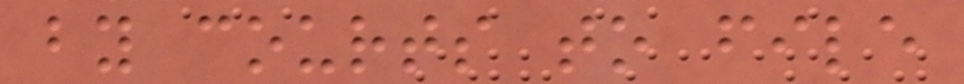by courts to file
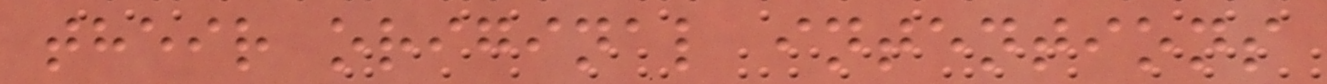their original intentions
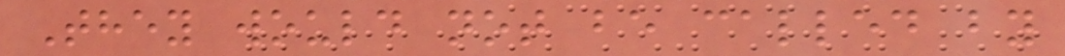They would not be called by
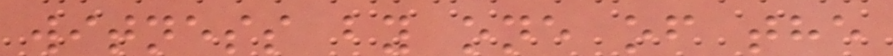witness by one of the
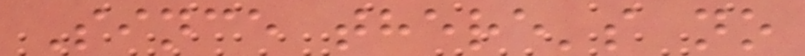Since there's no
